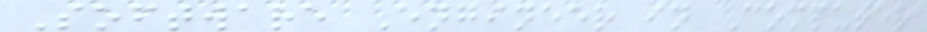Software Engineer in Computer
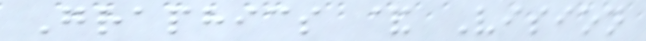Graphics & Vision
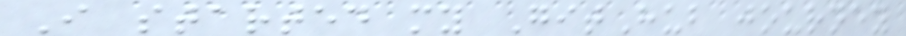I started my GitHub journey
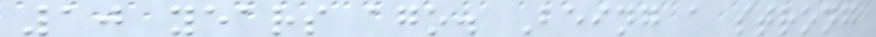10 years ago. Being a strong
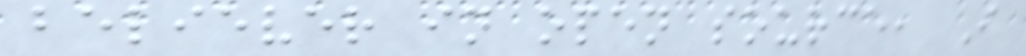believer in open source, I
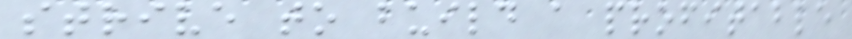strive to build a profitable
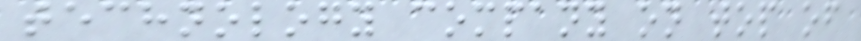technology company on top of
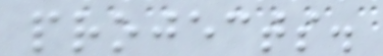projects.
